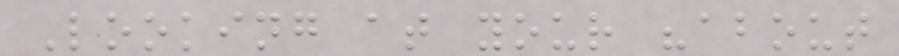Looking at your "about
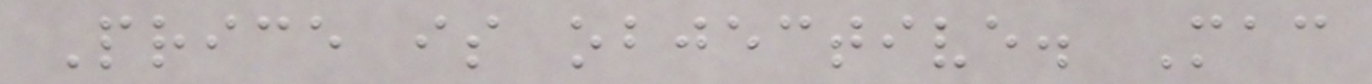Price is objective. Mac
